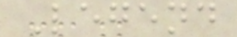Legend
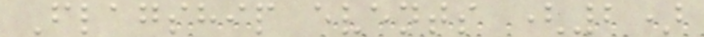Flagship events (2)
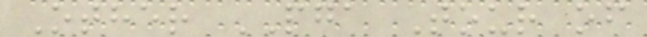Other PGA Tour of
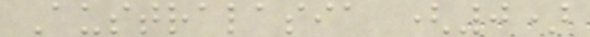Australasia (0)
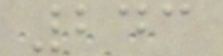243
